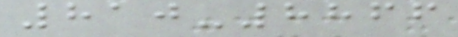810-8866
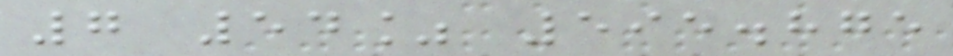7 54% 595.875
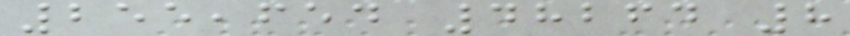255,654 48264 8
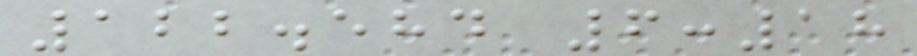122.584 6:18
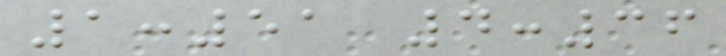1:51 4:36
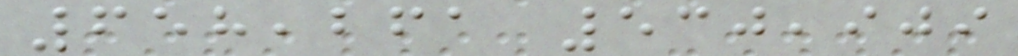658,261 530,909
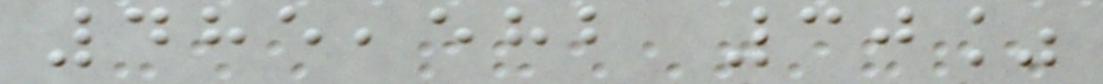485,582 30%
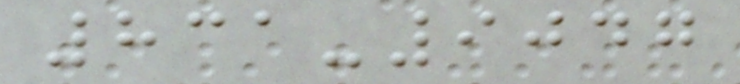831-9047
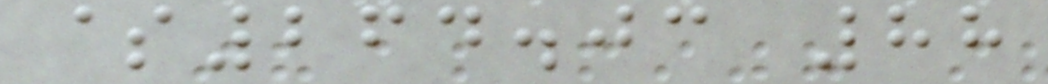$264.03 88
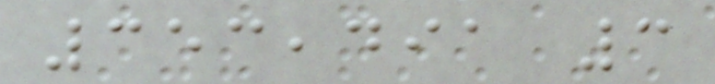353,491 3
